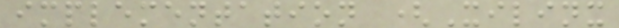implementation (Xilinx
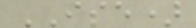ISE)
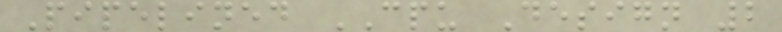Pipelined CPU Design 2
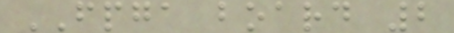FPGA board 2
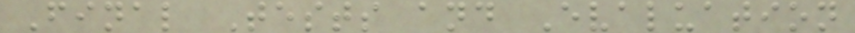Final Tests and Evaluation
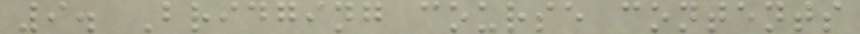9. Bridging course contents
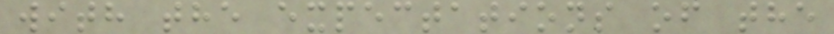with the expectations of the
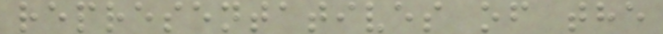representatives of the
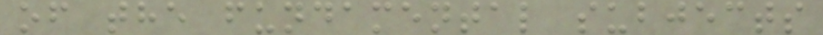of the fundamental subjects
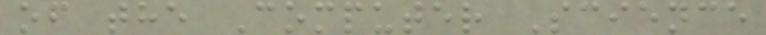of the Computer Science
